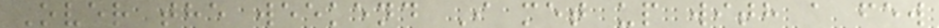Over the weekend I met up with a few
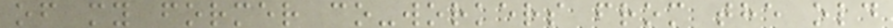of my former co-workers from the old
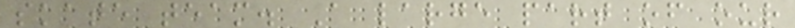skate team. A large part of our
